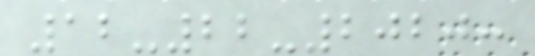12-22-2020:
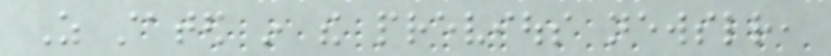As stated in the previous newsletter,
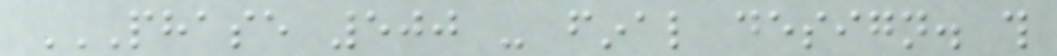PHASE 500 - FINAL DESIGN. THIS
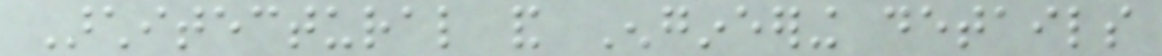Architectural and Engineering details
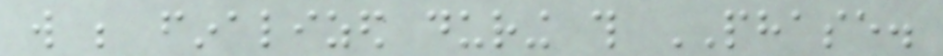will be finalized during this PHASE.
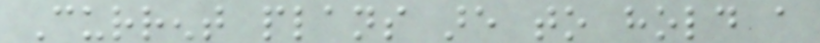Current plans are to hold a
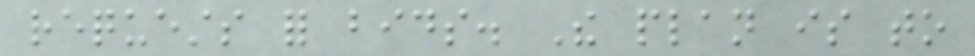requests for bids. The plan is to
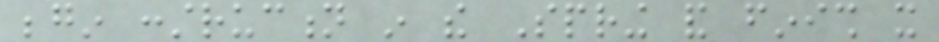begin construction in the Spring and finish it
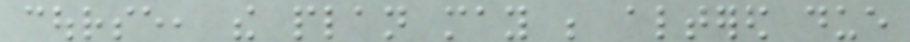course, the plan may be altered due
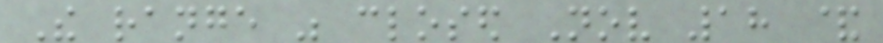The range was closed Nov 18 &
